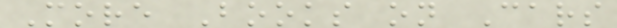More Books on Cars
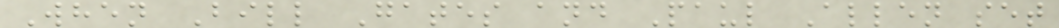When Bill Gates and Paul Allen set
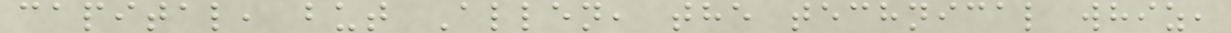capital, but Allen, the technical whiz,
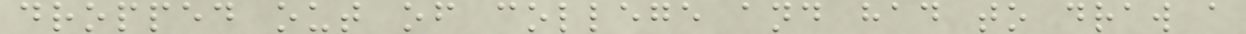dropped out of college and had to draw a
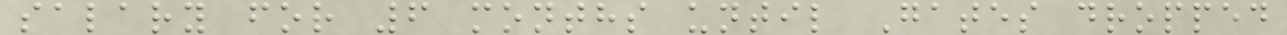salary for 6 months until Gates dropped
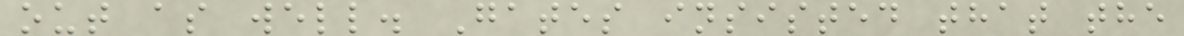out as well. Gates insisted that the
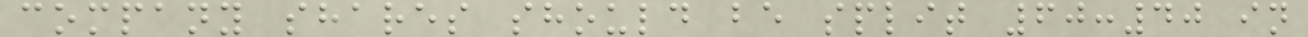company shares should be split 60:40 in
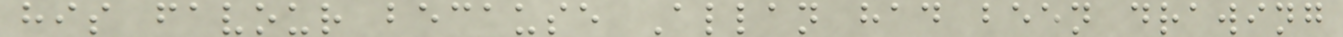his favour because Allan had been drawing
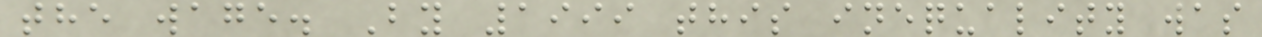the wage. By 1999 this inequality was
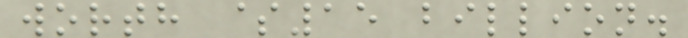worth $15 billion.
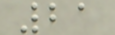21
